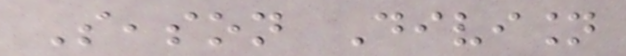Season Division
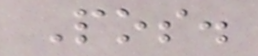Pos.
